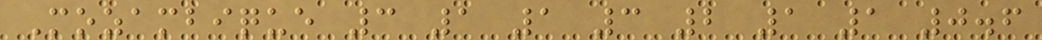Mozambique 3 1 1 3 2 1 1 0.6
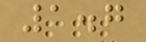1.7
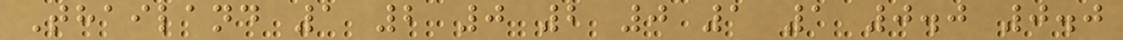Thailand 1 2 0 2 0 1 1 0.0 0.0
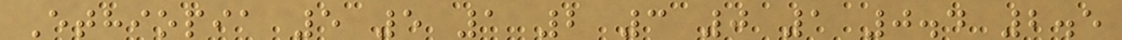Ethiopia 5 5 1 2 3 0 1 0.4 2.5
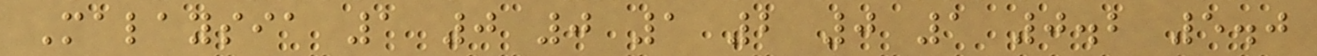Malaysia 1 0 0 1 2 0 1 0.2 5.0
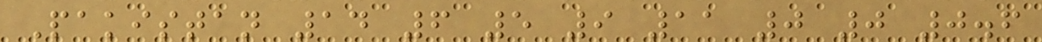Pakistan 14 6 5 9 11 0 0 0.6
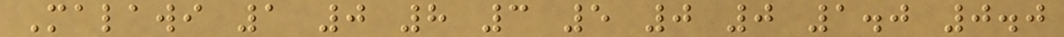Malawi 1 0 8 3 5 0 0 1.0 0.0
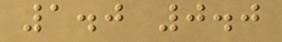1.0 0.0
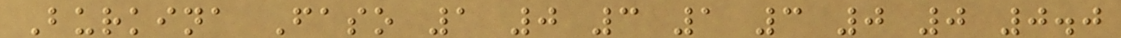Burkina Faso 1 0 3 1 3 0 0 0.0
